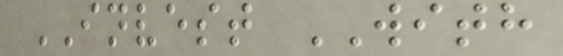INVEST WITH
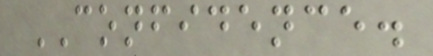CONFIDENCE.
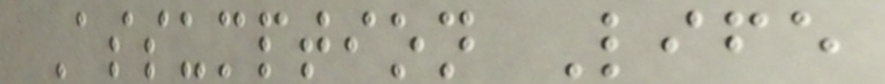Assumption Life
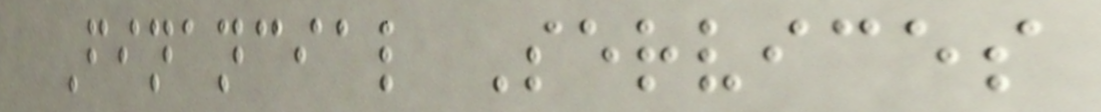Financial Services
